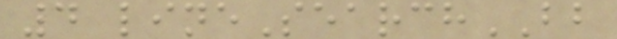4 lineSearchBB
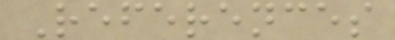References
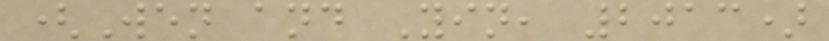(Wen and Yin, 2013)
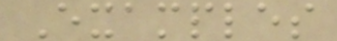Examples
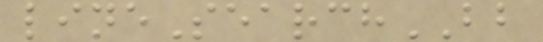lineSearchBB
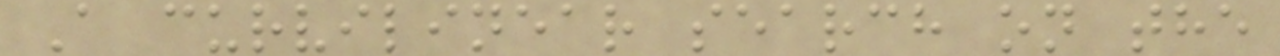A curvilinear search on the
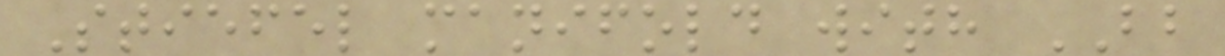Stiefel manifold with BB
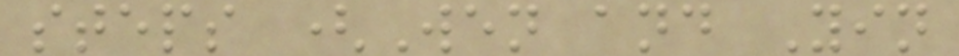steps (Wen and Yin
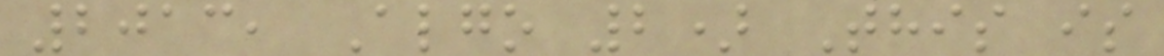2013, Algo 2) This is
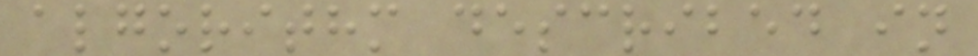algorithm described in
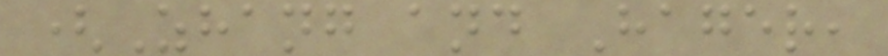(Zhang and Hager,
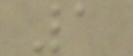1
